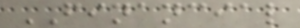FINANCIAL
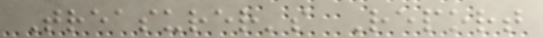Treasurer's Report
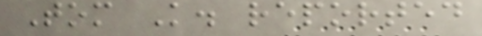Tom K. reported
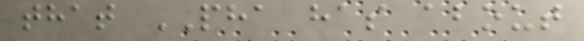that PHA has about
